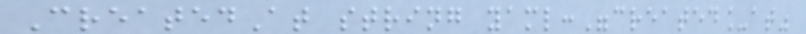CreatedAt string yaml:"created_at"
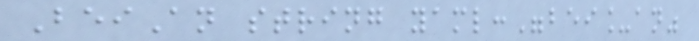BeiAn string yaml:"bei_an"
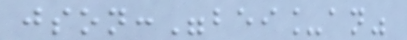json:"bei_an"
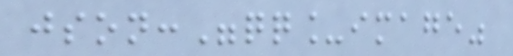json:"qq_image"
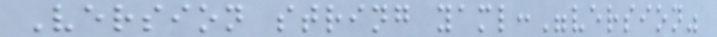Version string yaml:"version"
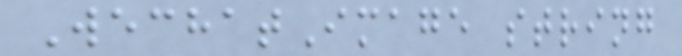WechatImage string
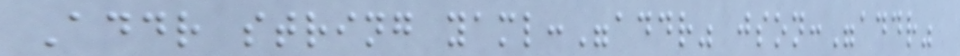Addr string yaml:"addr" json:"addr"
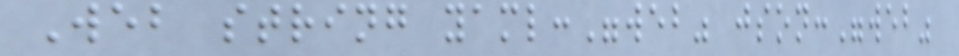Web string yaml:"web" json:"web"
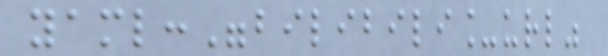yaml:"bilibili_url"
